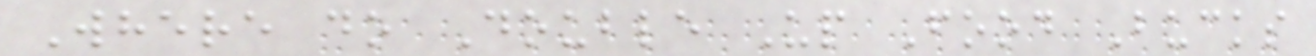Where do Double Up Food Bucks
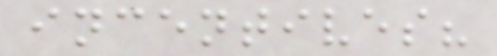incentives?
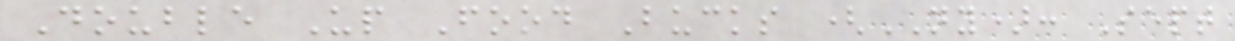Double Up Food Bucks (NY): Sept
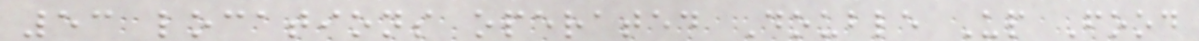53 locations operated Double Up Food
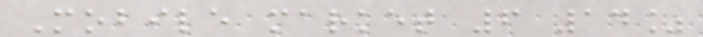Mobile market 6 14%
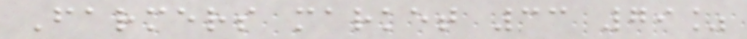Farmers market 33 79%
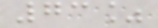73%
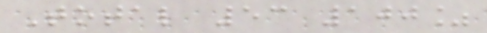Total 53 100%
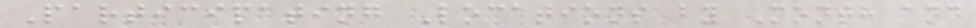Participating Locations by Month and
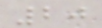20
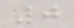0
